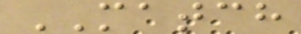MATCH
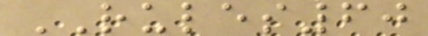RULES60
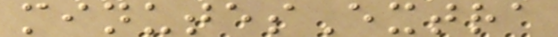minutesExtra
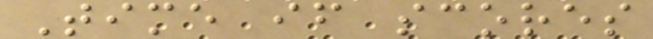Time if scores
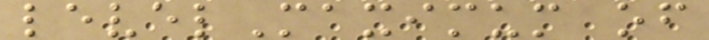levelMaximum of
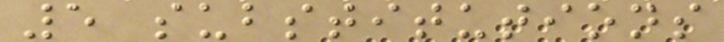5 substitutions
